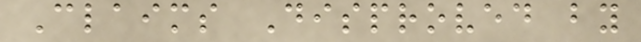Claims Disproved by
